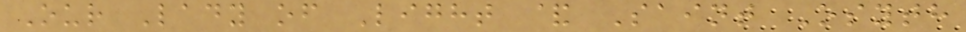Our Lady of Light & Saint Osyth
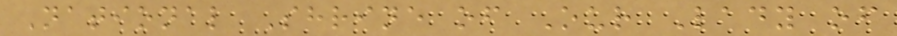National Shrine of Our Lady of
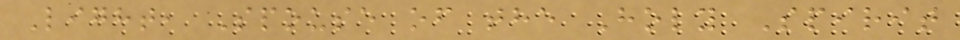Light, Spouse of the Holy Spirit
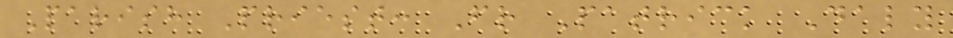Parish Priest: Fr Patrick Daly
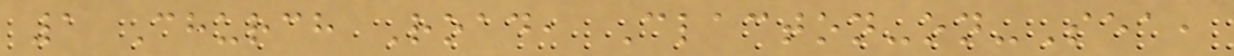1 Church Road, Clacton-on-Sea,
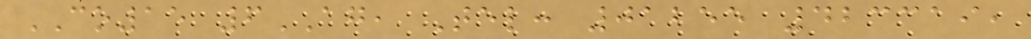CO15 6AG, Tel: 01255 423319,
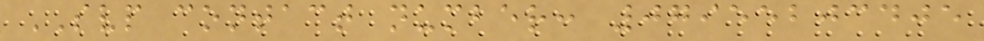SVP contact number: 07955203405
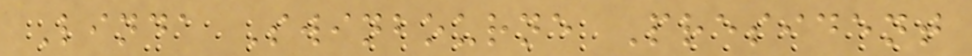Linda Swinbourne President
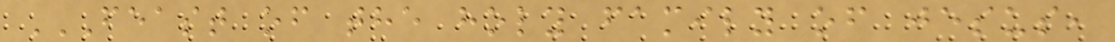FEAST OF THE HOLY FAMILY OF JESUS,
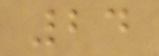24
